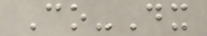Co-Dx
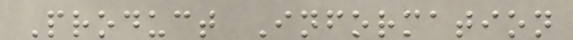Product Information
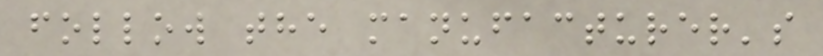follow the manufacturer's
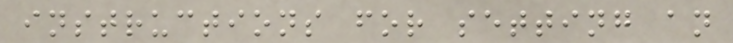instructions for setting an
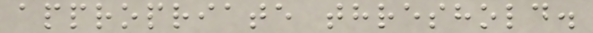appropriate threshold.
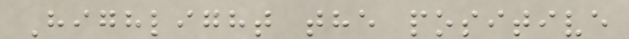Highlight the positive
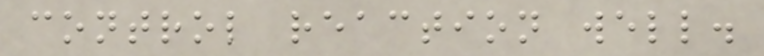control reaction well.
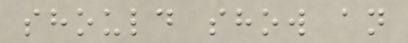should show an
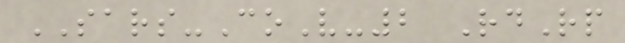SARS-CoV-2 RdRp
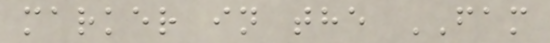marker in the FAM
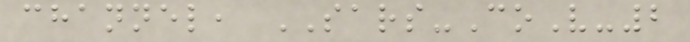channel, SARS-CoV-2
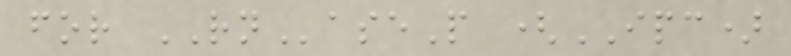for RNaseP (IPC)
